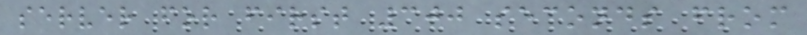server for first 300 seconds from
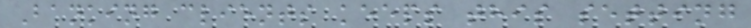Banking clients keeps this setting
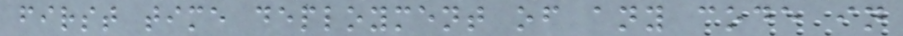first time deployment of any code in
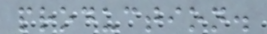production.
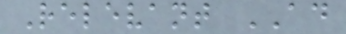Relevant AD
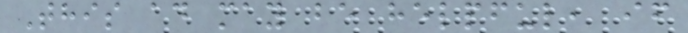This ad may be helpful, if
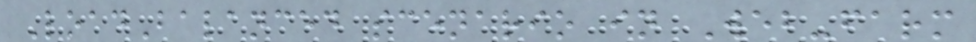LoadBalanced scenario in Web-farm
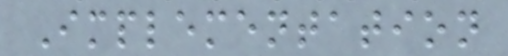Implementation
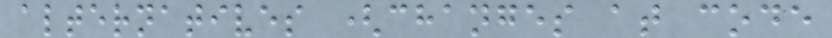alternatives (changes at code
